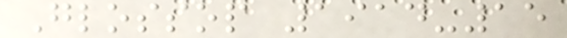Glossop 1914-15
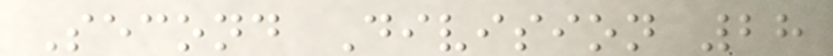Second Division 28
